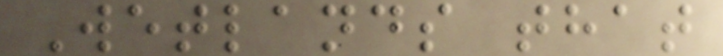Wetlands that
